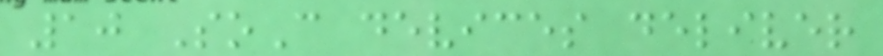10 SoC devices deliver
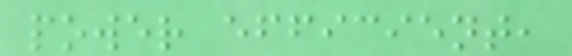power efficient,
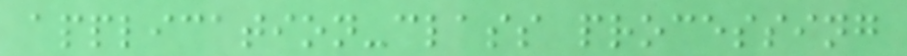application-class processing
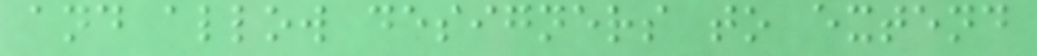and allow designers to extend
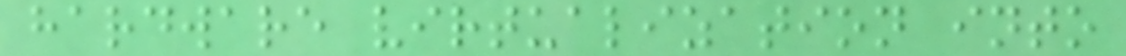hardware virtualization into
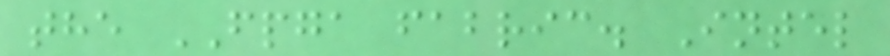the FPGA fabric. Intel
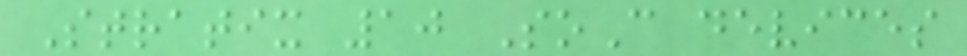Stratix 10 SoC devices
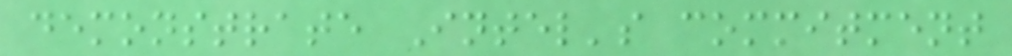demonstrate Intel's commitment
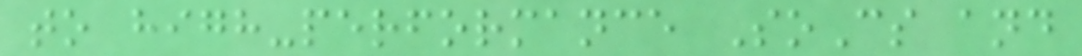to high-performance SoCs and
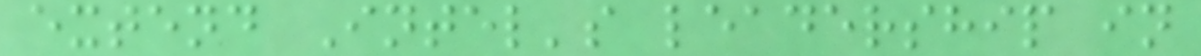extend Intel's leadership in
